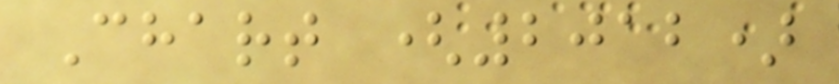Chart (2012)
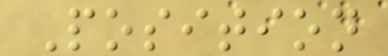Position
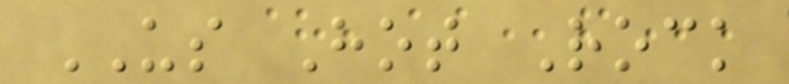US Hot Rock
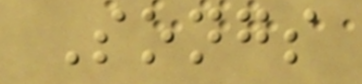Songs
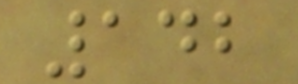142
